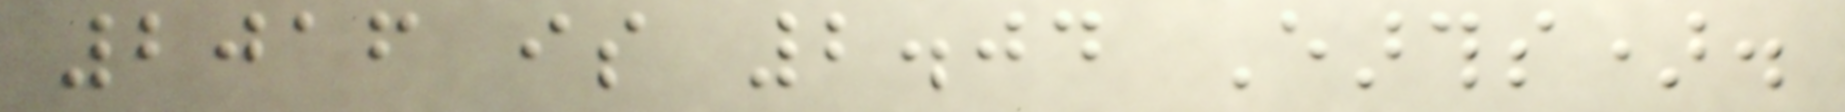2016 is 2.04 Earths).
